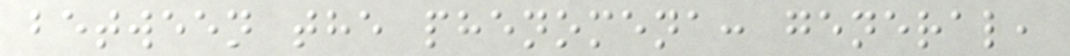between the phenomena: general,
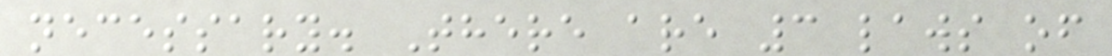necessary. There are 3 laws of
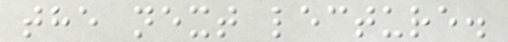the next lecture.
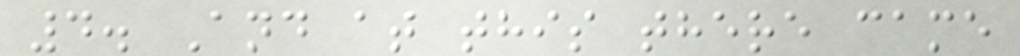4. And at this there came
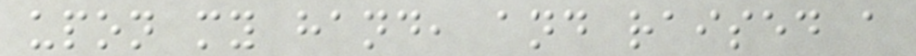upon my hand, and raised a
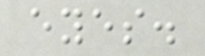eyes.
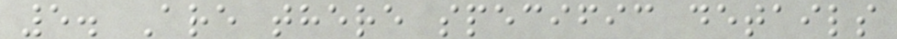5. Are there specific details
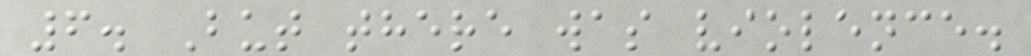6. But there was violence.
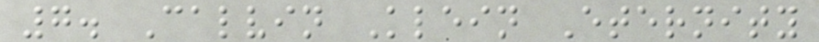7. Calvin Klein Eternity
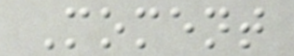Moment
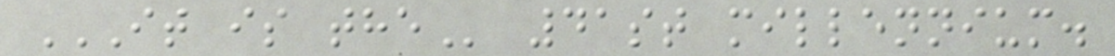IT IS THE 41st millennium.
